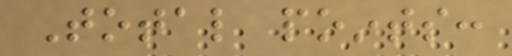Total points:
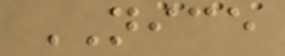NICE
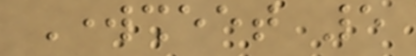Worksheet 5
